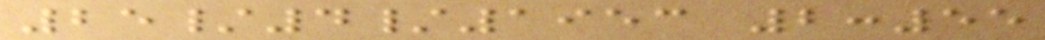25/4/1953 2:55
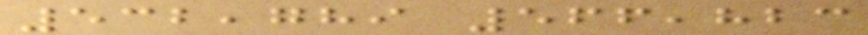532,789 566,823
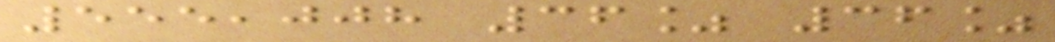555,008 36% 36%
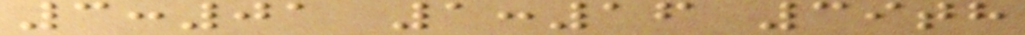3:01 1:16 39th
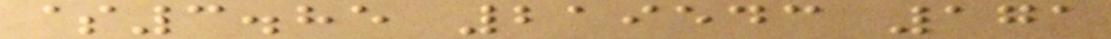$3.85 219543 171
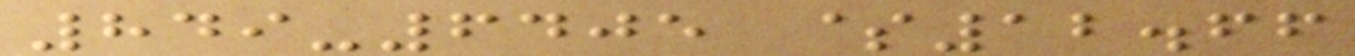849-6405 $12.66
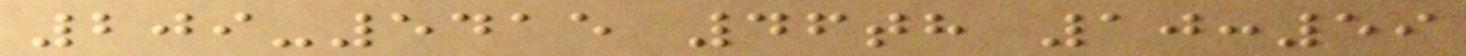209-5415 46th 10:59
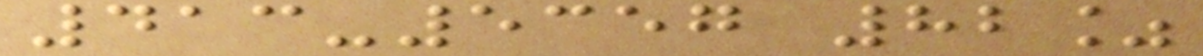413-5357 82%
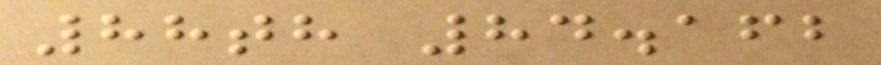88th 84.162
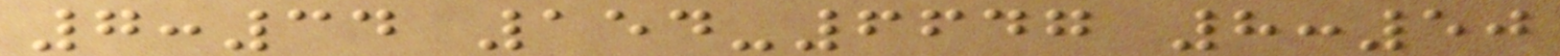7:34 154-6647 8:50
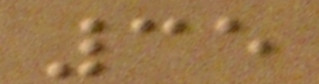35
